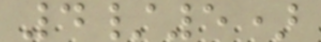4/5)
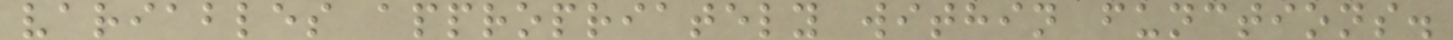variables appropriately within functions.
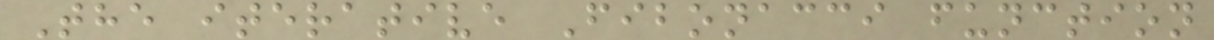The iterative Fibonacci function
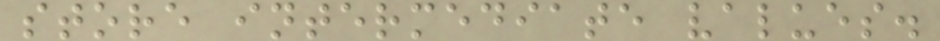store intermediate values.
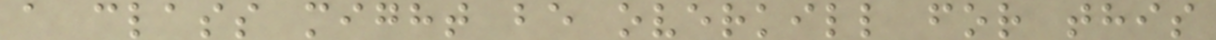a class might be overkill for this
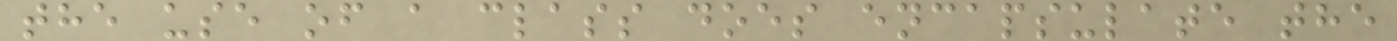the use of a class does encapsulate the
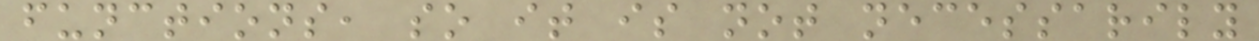functions, so it is not necessarily
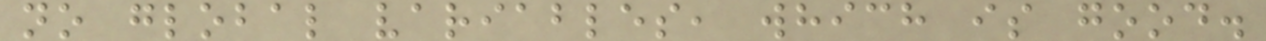no global variables, which is good.
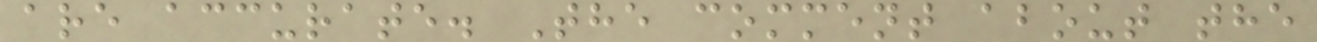are accurate. The comment about the
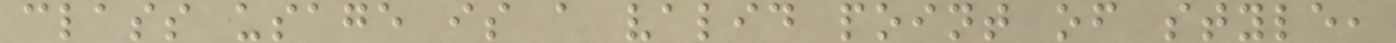class usage is a valid point of style,
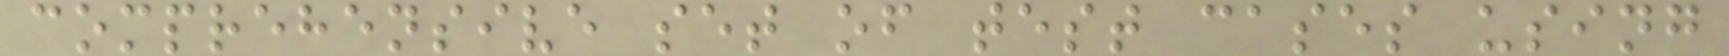comprehensive set of test cases using
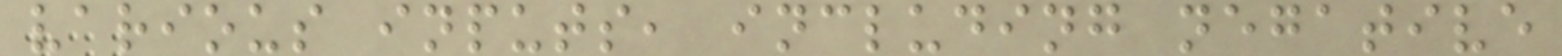various inputs, including negative
